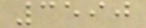3590
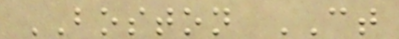BOSTON CT
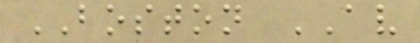BOSTON AV
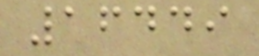16449
